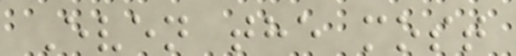Even the most
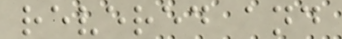revered and
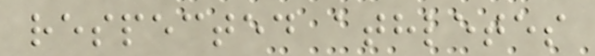respected athletes
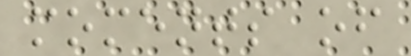moments of
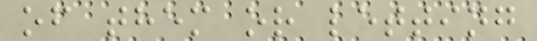of them or letting
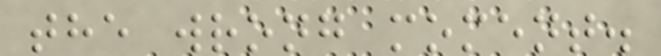the wrong moment.
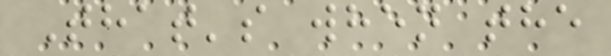That's when the
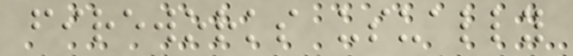fireworks usually
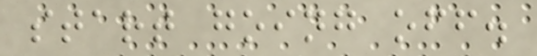start going off.
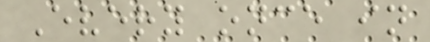Every once in
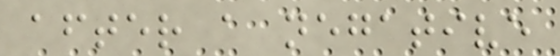after a negative
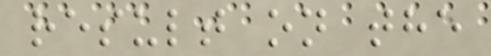result on the
